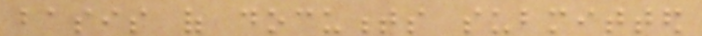basis of documents submitted
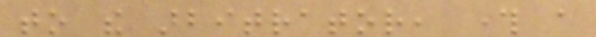to the arbitrator, through a
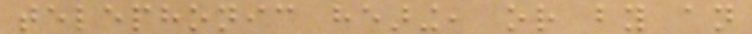telephonic hearing, or by an
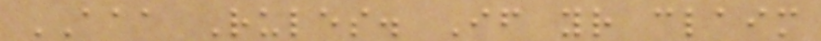AAA Rules. If your claim
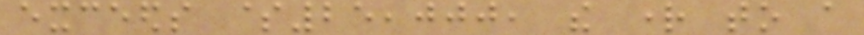exceeds $25,000, the right to a
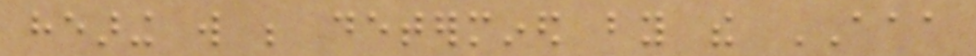hearing will be determined by the AAA
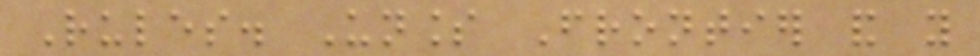Rules. Unless Frontier and you
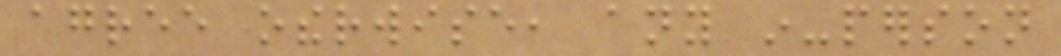agree otherwise, any in-person
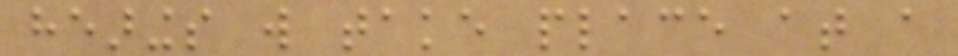hearings will take place at a
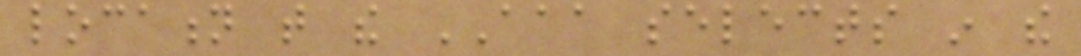location that the AAA selects in the
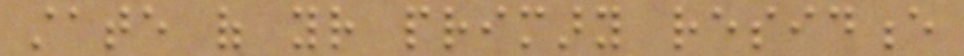state of your primary residence
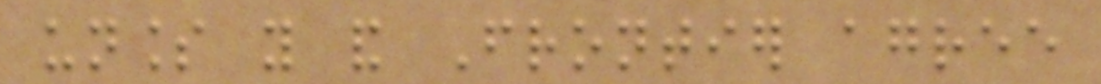unless you and Frontier agree
